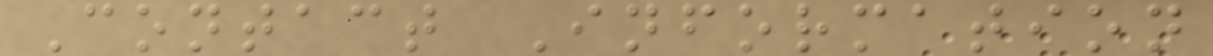Contact Information
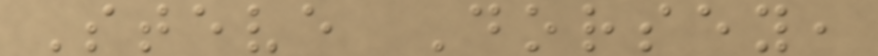Steve Dorsey,
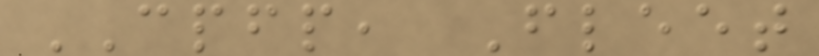CPFP, Fleet
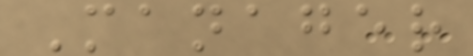Manager
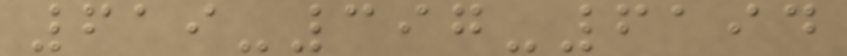619-397-6194
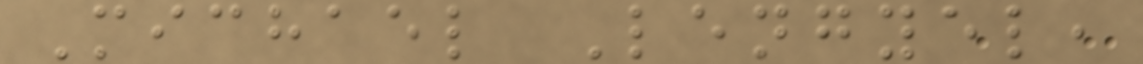Michael Lengyel,
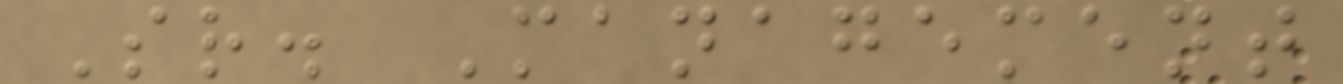Sr. Management
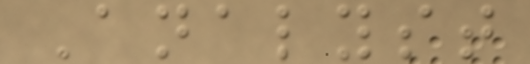Analyst
